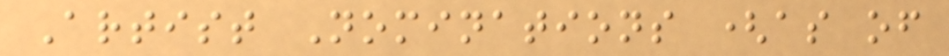Artist Nominations (as of
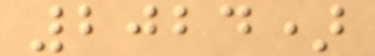2024)
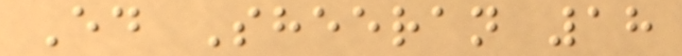Ed Sheeran 18
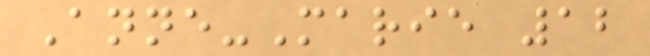Anne-Marie 12
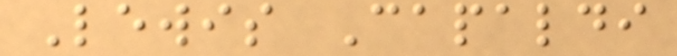Lewis Capaldi
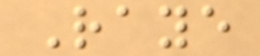Raye
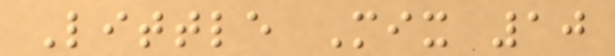Little Mix 10
